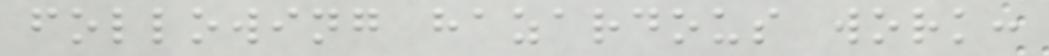following hazardous work:
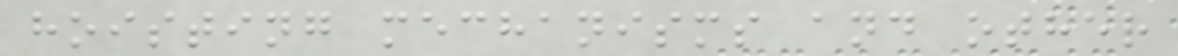hoisting mechanisms and other
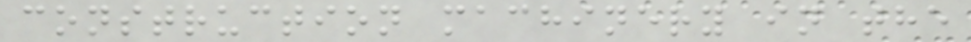construction machinery in the
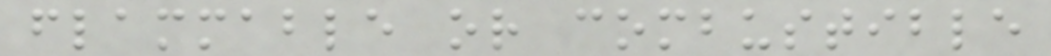flammable or combustible
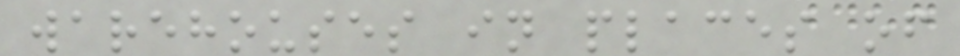warehouses in places of
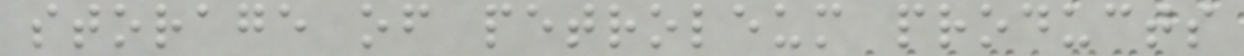storage of petroleum products
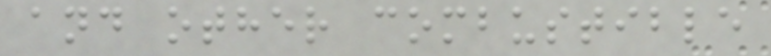and other combustible
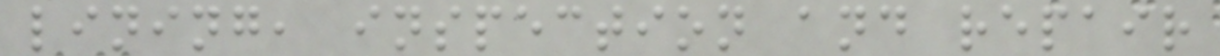lining, inspection and repair
